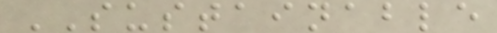SUSTAINABLE
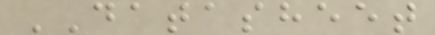DATASHEET
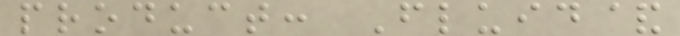product: Fluid&
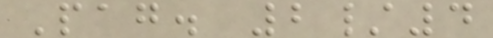Pag. 2/4
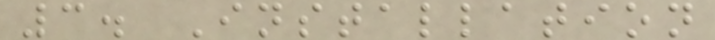3. Installation
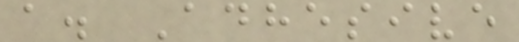a. Adhesive
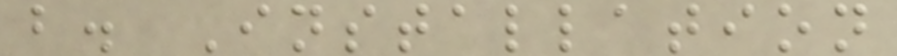b. Installation
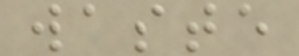waste
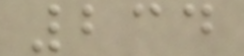234
